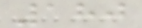180
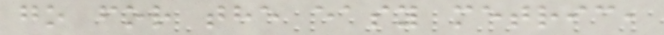go for the easy metric,
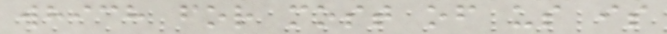which for most of us is
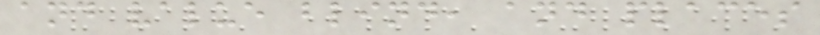and value blind, and places
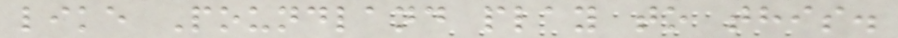like Poundland play to this.
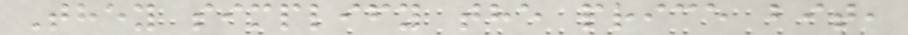They simplify the price bit,
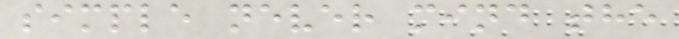simple never mind the
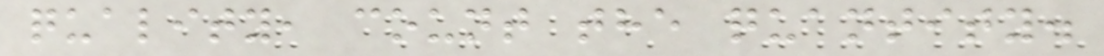quality, count the quantity.
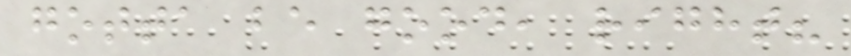gotta be good, right?
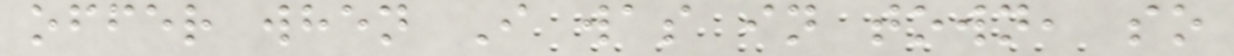offer when I was in town, so
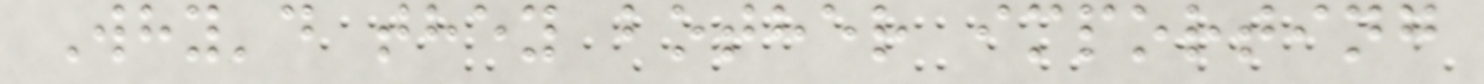Why'd they bother importing
